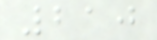210
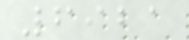6921
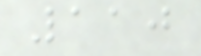110
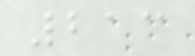213
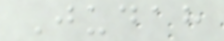Judah
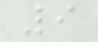9
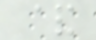&
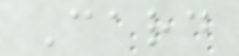Card
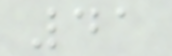41
